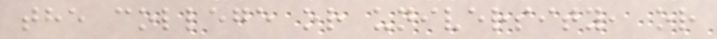the college or university, or
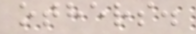others.
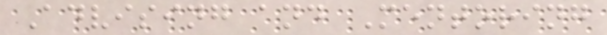Advising and Mentoring
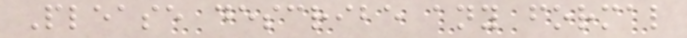Please describe any formal
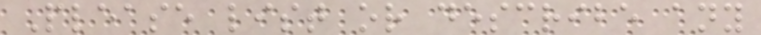Please list or describe any
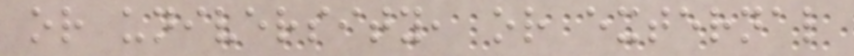or university, or external
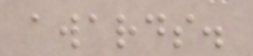awards.
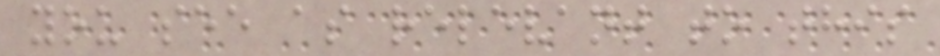you see as relevant to this
